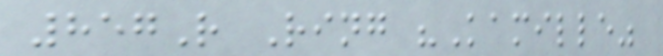857R Ring "Kamille"
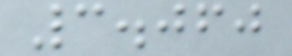3.060
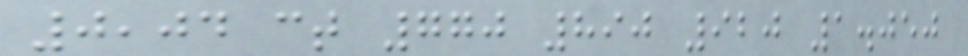0,04 ct 770 890 920 1.050
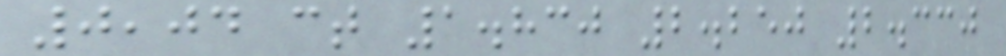0,04 ct 1.830 2.250 2.330
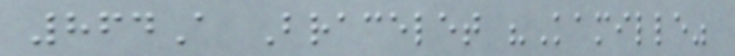864A Bracelet "Kamille"
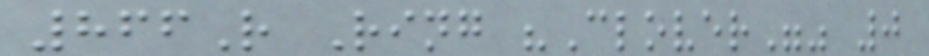866R Ring "Clover"" 0
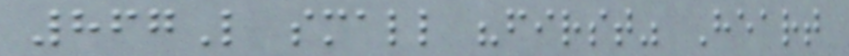867L small "first" Heart
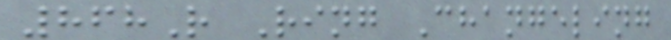868R Ring Changeling
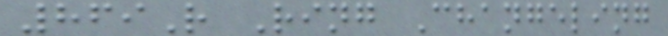869R Ring Changeling
